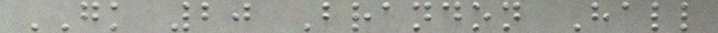GK 20 Brandon Hall
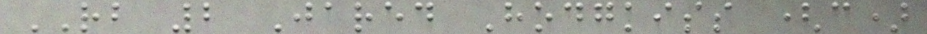RB 2 Jared Hodgkiss (c)
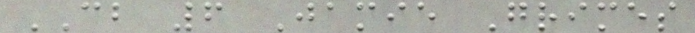CB 6 Jamie Grimes
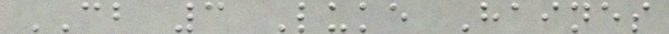CB 3 Luke Haines
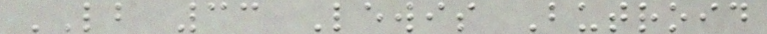LB 33 Lewis Butroid
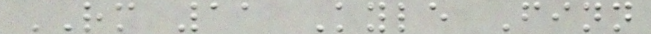RM 11 Kyle Finn
